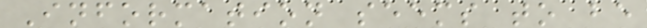Information seems to be
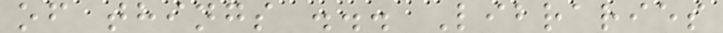of things ... Libraries
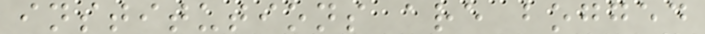institutions are bogged
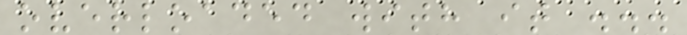overloaded with it ...
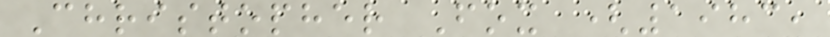Christopher Fox (1983,
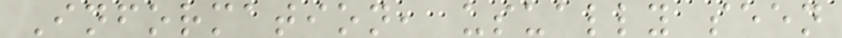Information, usually seen
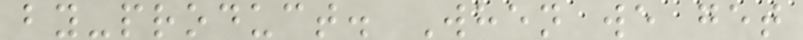by-product. When we get
